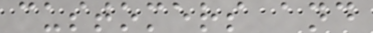customers and
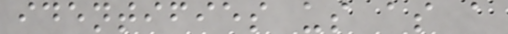identifies us as a
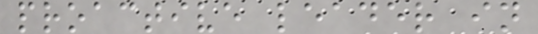proactive leader in
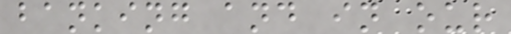banking and in our
